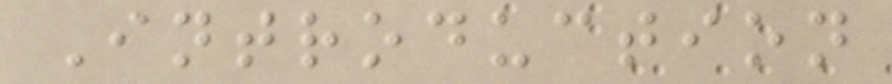Introduction
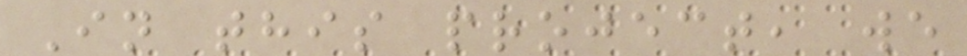In this project, we
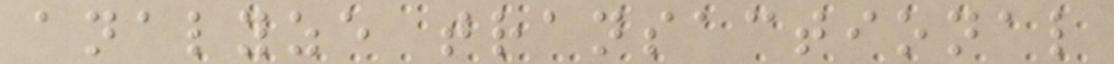analyze transactional
